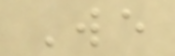We
